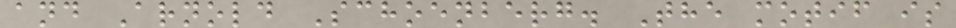and Arnold Schoenberg. The motif is
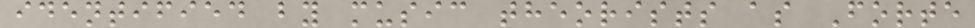identified by music theorists as Forte
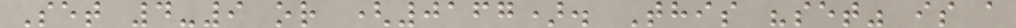Set 4-9 or (0167). This "set" is a
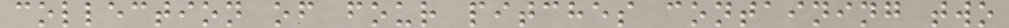collection of four pitches containing two
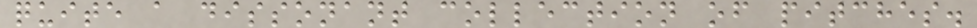quite a dissonant collection of pitches.
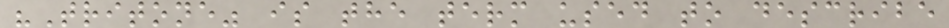"Tritone" is the term used to describe
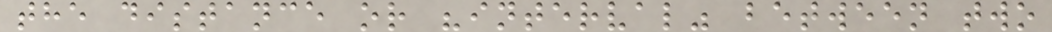the distance or "interval" between two
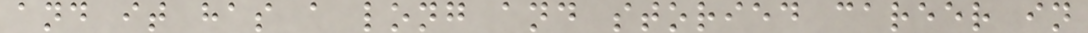and it has a long and storied career in
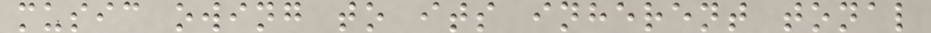music owing to its inherent tonal
